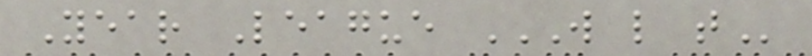Year League W L T
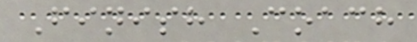Finish Coach
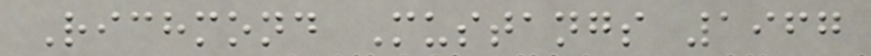Richmond Mustangs 1967
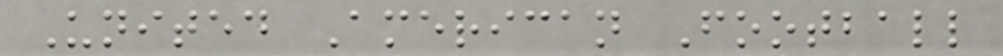United American Football
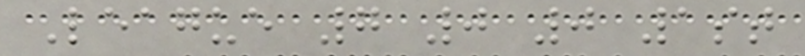League 7 0 0 1st
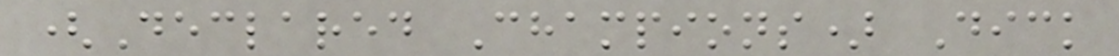(Declared Champions) Dick
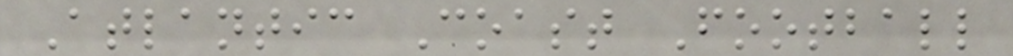Atlantic Coast Football
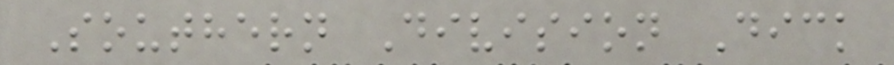Southern Division Dick
